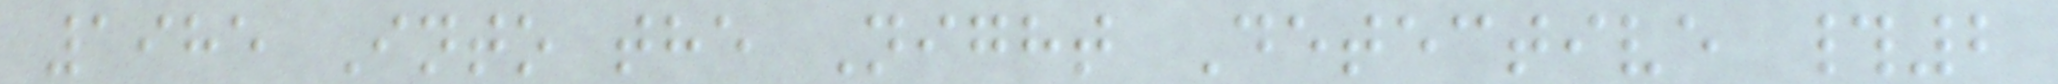1985 Into the Night Detective #2
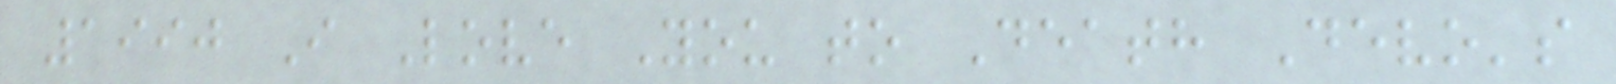1990 I Love You to Death Devo's
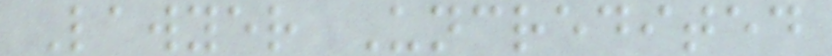Lawyer Uncredited
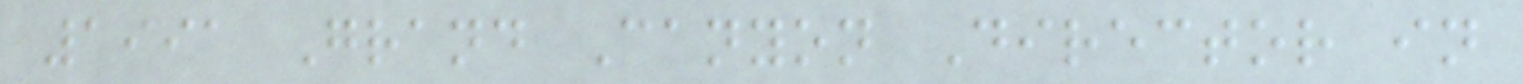1991 Grand Canyon Director in
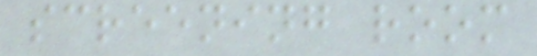screening room
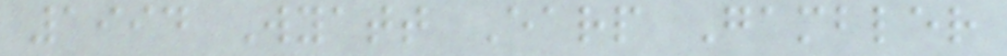1994 Wyatt Earp Gambler
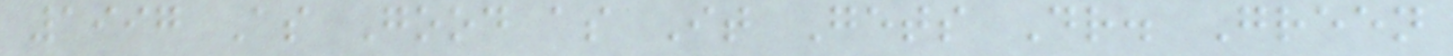1997 As Good as It Gets Dr. Green
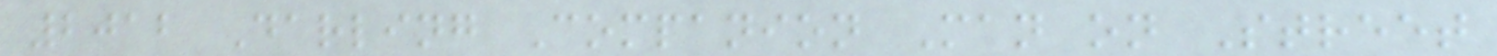2012 Darling Companion Man on Street
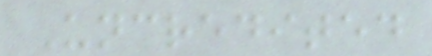Uncredited
